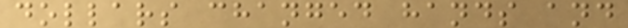dollars changed hands and
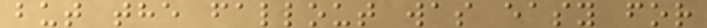but the fallout was easy for
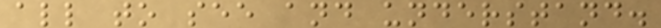all to see and understand.
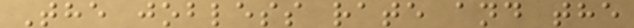The jobless rate and the
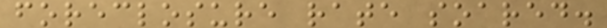foreclosure rate soared.
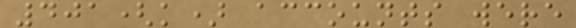401(k) accounts were
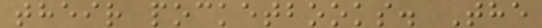their pocketbooks. The
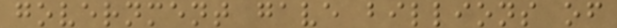government gave billions of
